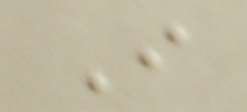I
